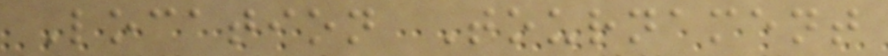Location Tournament
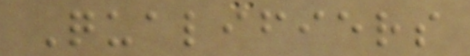Qualifiers
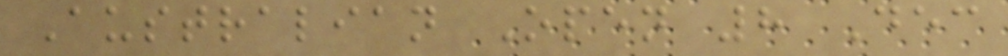Australian Open 8 Dec
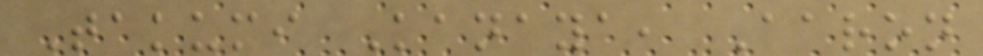Takumi Kanaya, Aaron
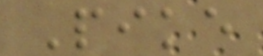Pike
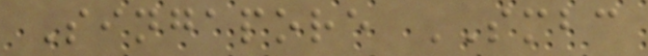Singapore SMBC
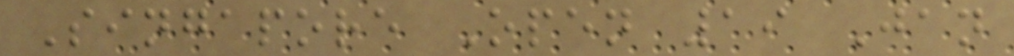Singapore Open 19 Jan
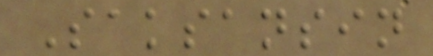Saksansin
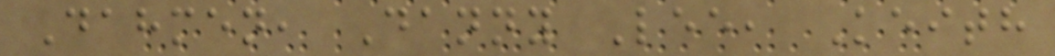Dahmen, Danny Lee, Keith
